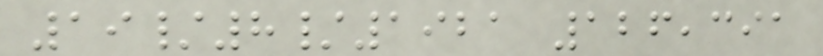19/8/1921 126,391
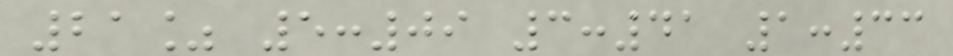21% 5:09 3:41 1:33
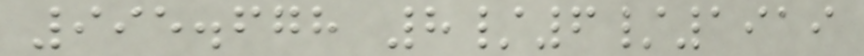995.678 8/6/1919
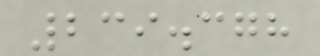239.378
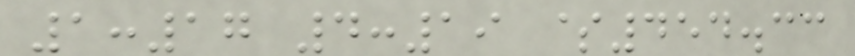1:17 4:19 $454.33
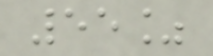55%
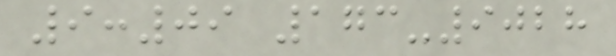9:09 173-9028
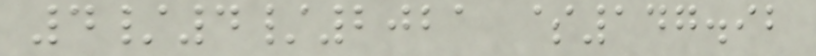4/4/2021 $147.92
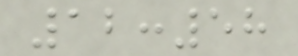12:58
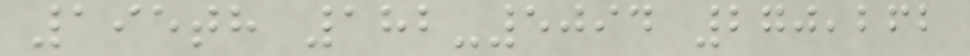195th 182-5094 270,262
